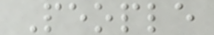People
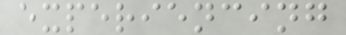experiencing
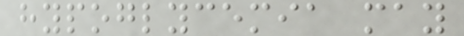hypoglycemia may
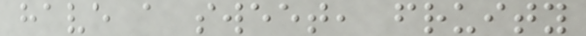have a sweet, fruity
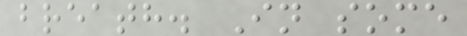breath. In some
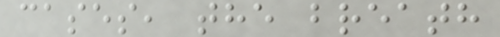cases, the breath
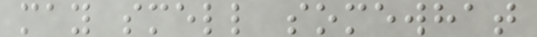may smell somewhat
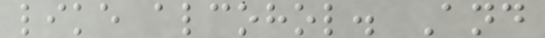like alcohol. And
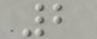2
